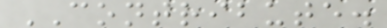CONTRIBUTE.
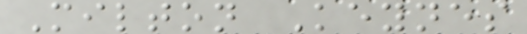Milton Keynes
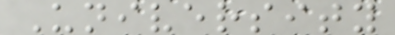University
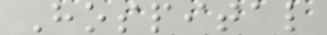Hospital
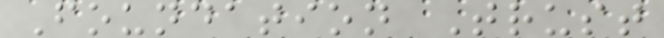Foundation Trust
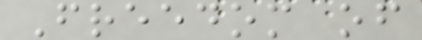Freedom of
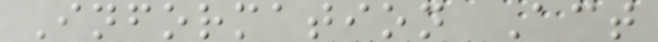Information Act
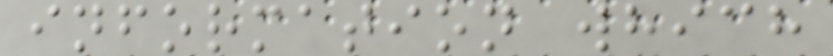information which
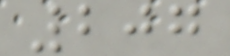207
